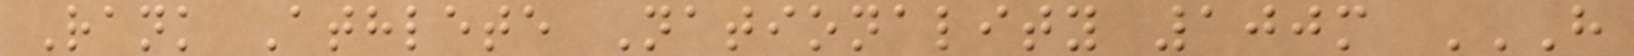Rank Athlete Nationality 100m H
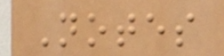Notes
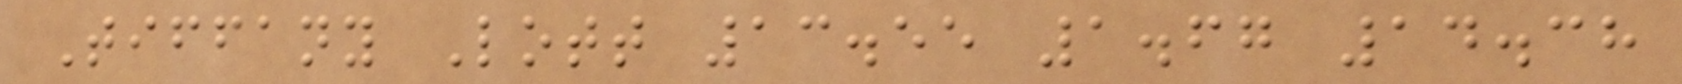Tiffany Lott 13.55 1.67 14.38
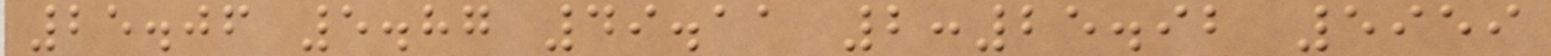25.06 5.87 49.11 2:25.92 5959
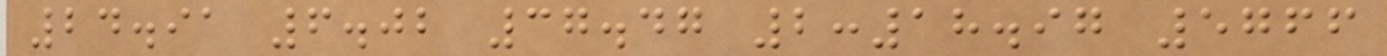24.91 6.02 37.47 2:18.97 5766
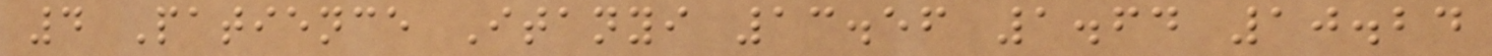4 Patience Itanyi 13.56 1.64 10.24
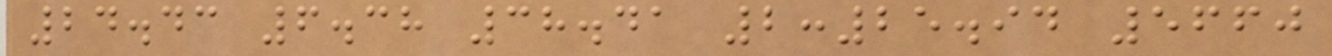24.43 6.38 38.41 2:25.94 5660
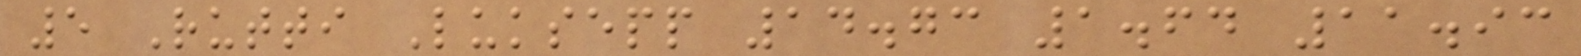5 Rutti Luksepp 14.73 1.64 11.93
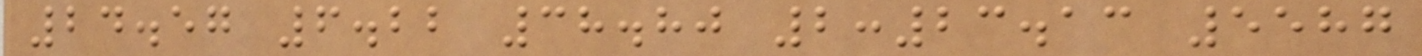24.57 6.22 38.80 2:23.13 5587
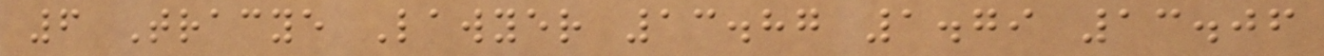6 Tracye Lawyer 13.87 1.79 13.06
